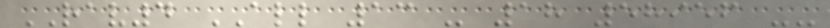RAV4 ALL 13 - 18 58956 --
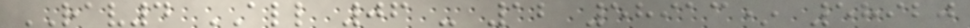RAV4 ALL 06 - 12 58913* 58920
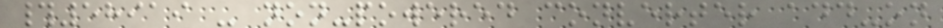#58919 - non-powered converter add-on
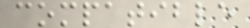compatible
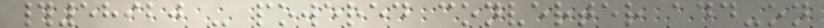#58920 - powered converter add-on
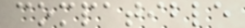compatible
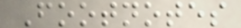Footnotes
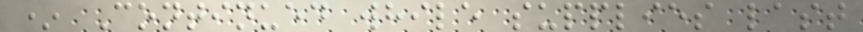* Continued while supplies last
